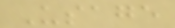Usage
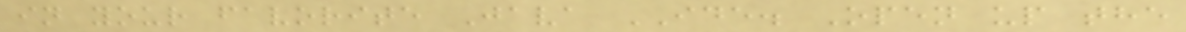in your favorite Java IDE. Open up the
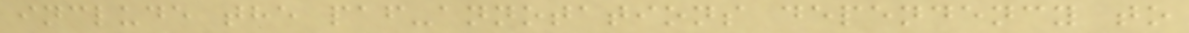include the paf-annotations dependency to
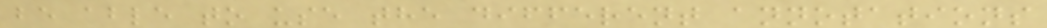be able to use the different annotations
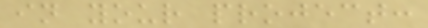in your project:
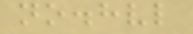no.hvl
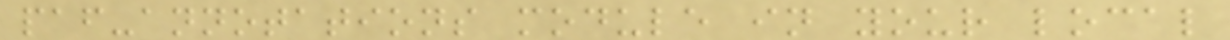paf-annotations module in your local
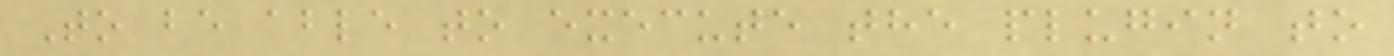To be able to execute the plugin to
